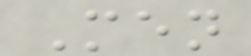Men
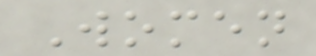Women
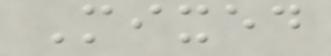Mixed
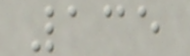135
